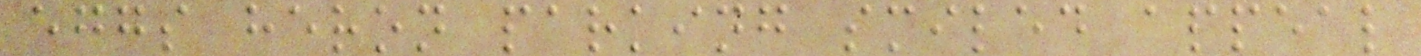eggs heron parking smiled appeal
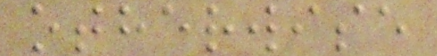otherwise
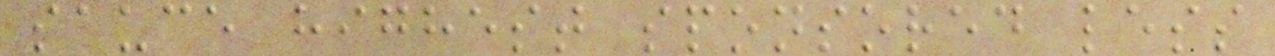sauce highest sponsored less
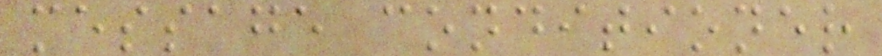message conditioner
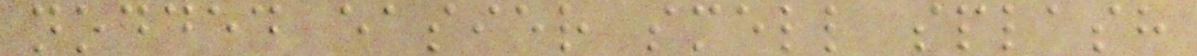nodded easier smell splash
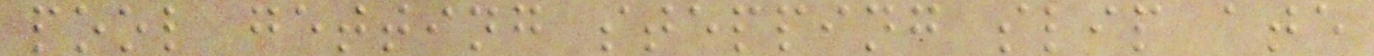pool getting stepping slip ate
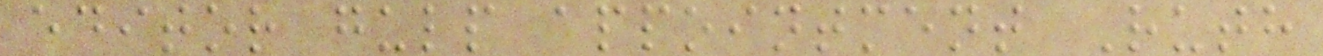editor gulp appointment Ruth
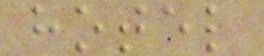hotel
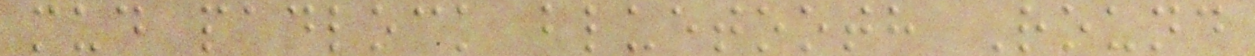mud padlock bluetooth Round
